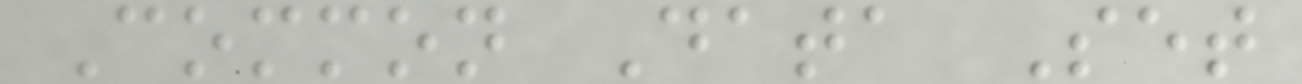Common Data Set
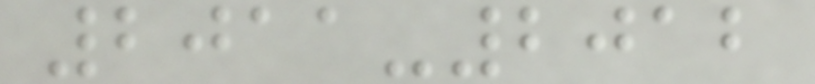2011-2012
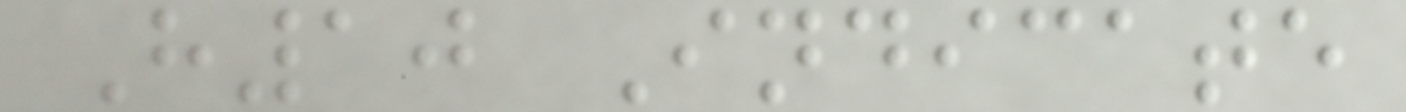H10 Indicate
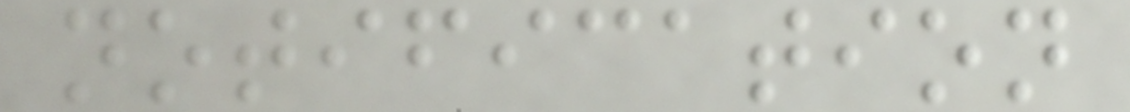notification
